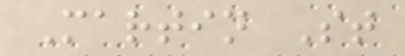Martin St
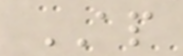AP
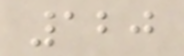120
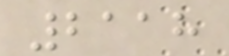2118
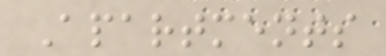Apartments
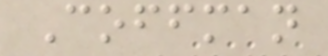Coffman
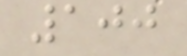100
